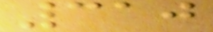310
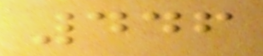446
